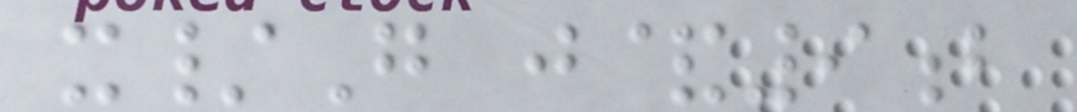x/G j&9b
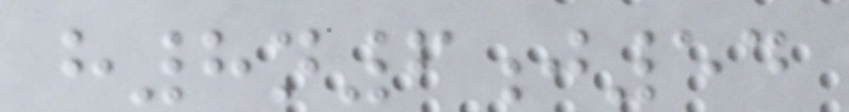h8n6j54
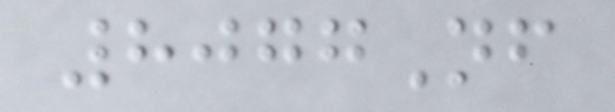8077Nf
